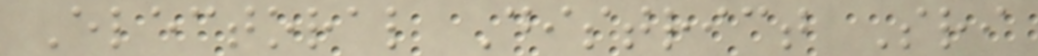Electoral District Sri
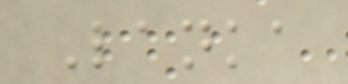Lanka
